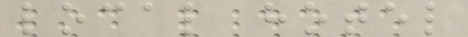local hotel
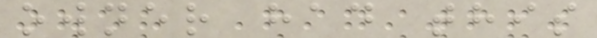owner had this
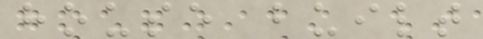house built
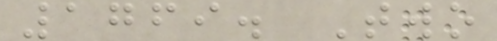1769. Two
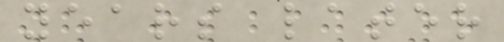years later
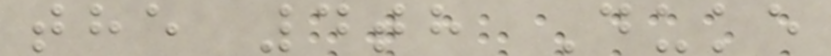the 4th Duke
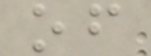of
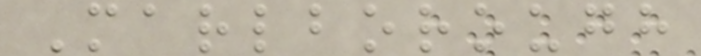Marlborough
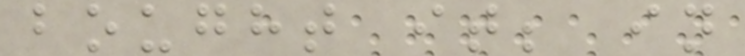bought it; in
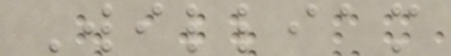William
